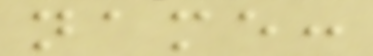name:
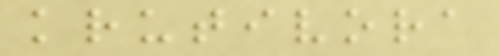krutivora
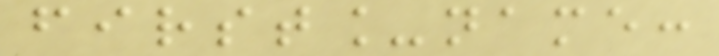first_name:
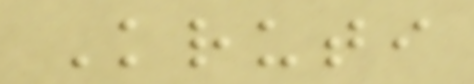Kruti
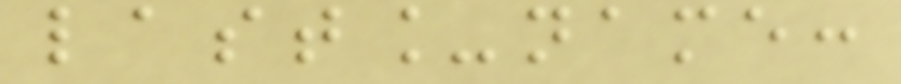last_name:
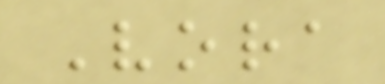Vora
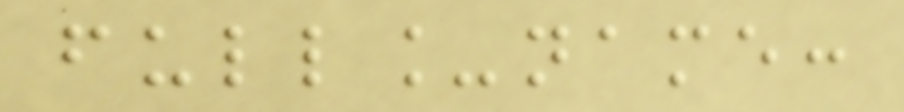full_name:
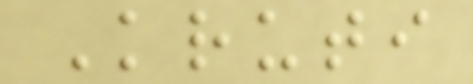Kruti
